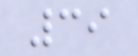39
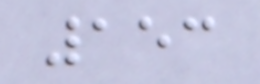153
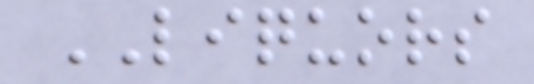LIQUORS
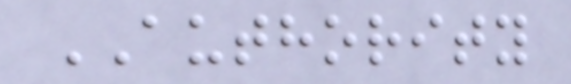AUTHORITY
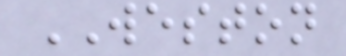WESTON
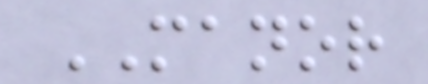MANOR
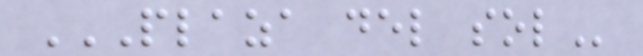PLAZA DEL SOL
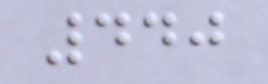440
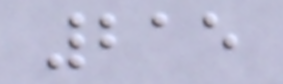215
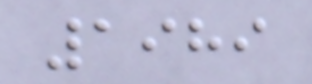1989
